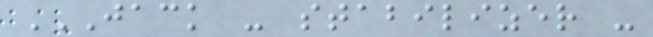JACK - STABILIZER -
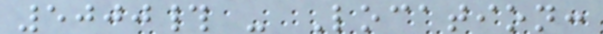5000# - Location:
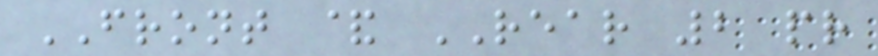FRONT & REAR 2 pr
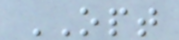OPT
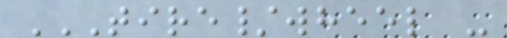TIRE/WHEEL -
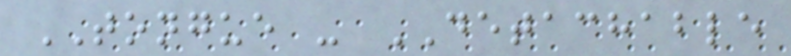TONGUE - DETACHABLE
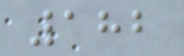182
